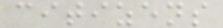citizens
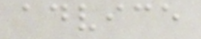advice
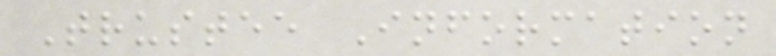Trustee Information
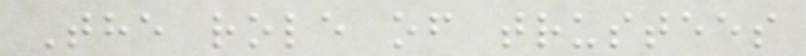The role of trustees
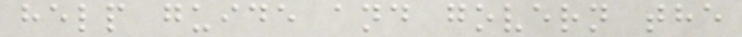help guide and govern the
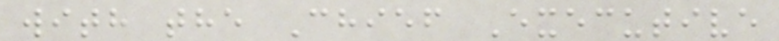with the Chief Executive
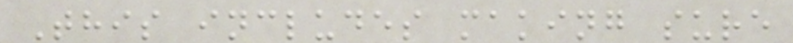This includes making sure
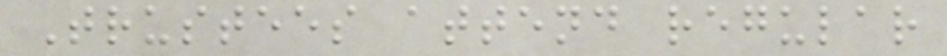Trustees attend regular
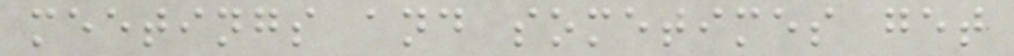meetings and sometimes get
